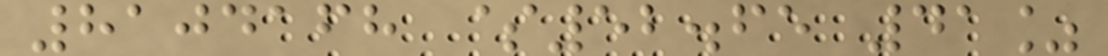8104168 $52.65 41%
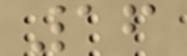16
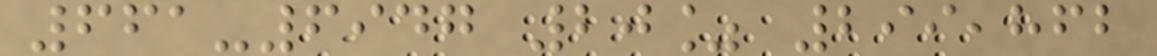661-6947 20% 299,862
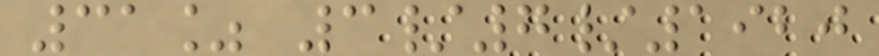31% 3/7/1920
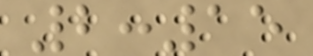2:15
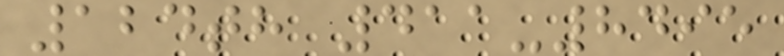124th 411-8495
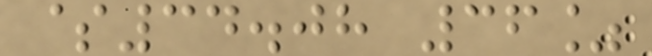$34.08 36%
